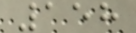158
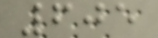605
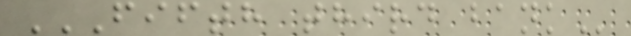FIFTH THIRD BANK
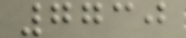7730
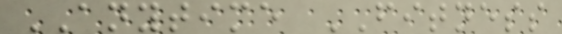ANYTIME FITNESS
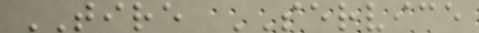TIRE SERVICE
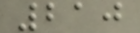210
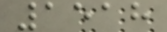1518
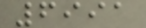6991
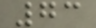73
